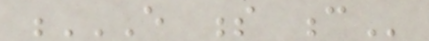E S C
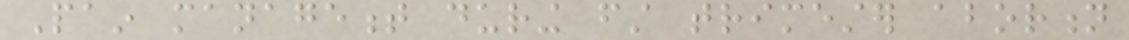Pain management during first trimester abortion
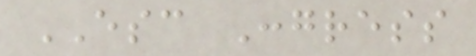ESC Congress
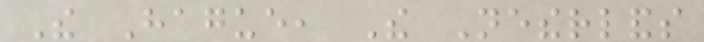The Hague, The Netherlands
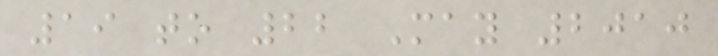19 to 22 May 2010
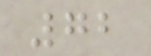72
